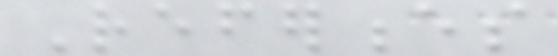References
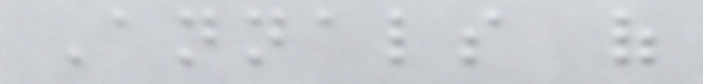Annals of
